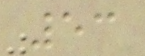53
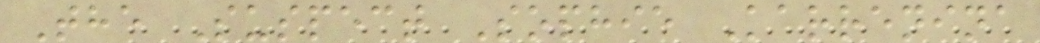The Suspect Sophie Karrenina
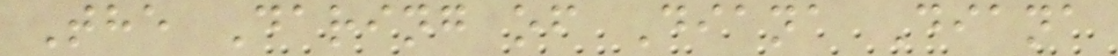The Daring of Diana Diana
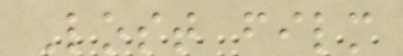Lost film
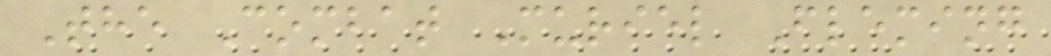The Combat Muriel Fleming
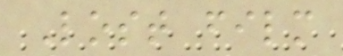Lost film
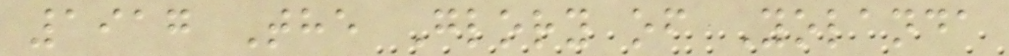1917 The Glory of Yolanda
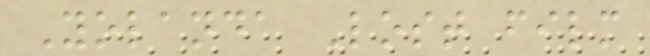Yolanda Lost film
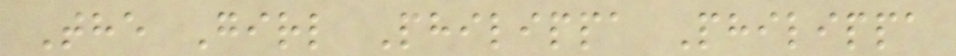The Girl Philippa Philippa
